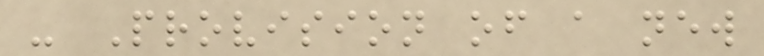- Provision of a new
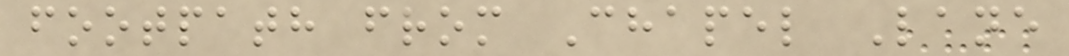footpath from Chapel Lane
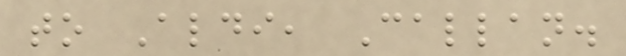to Aldi, Callan.
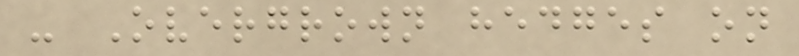- Overgrown hedges on
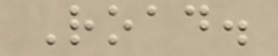Road.
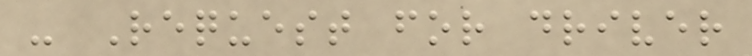- Request for driver
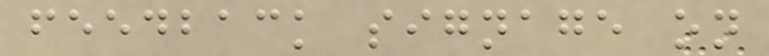feedback signage on
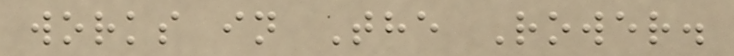works in The Rower.
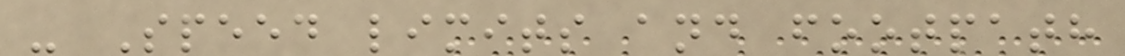- Speed limits and footpath
